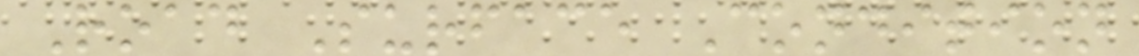Road Surface Condition
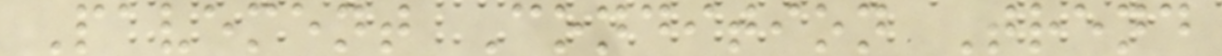Pavement Condition Trend
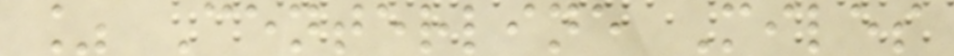% Centerline Miles
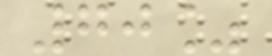70%
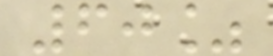60%
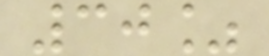30%
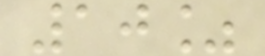10%
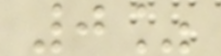0%
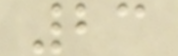23
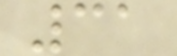31
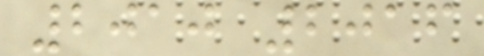2010 2016
